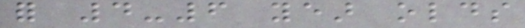for 4-6 year olds
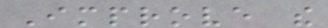Improve the
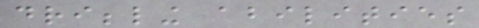dribbling abilities
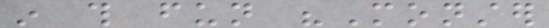in this fun "Monster
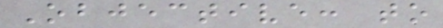Objective: to
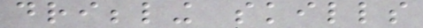dribbling skills
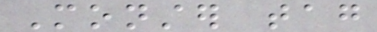Monster tag
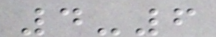4-6
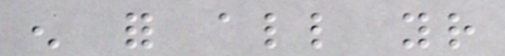enough for all your
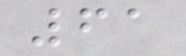61
